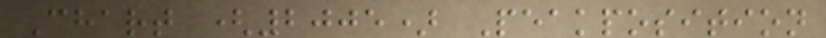Chart (2005) Peakposition
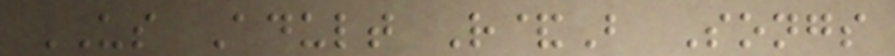US Adult R&B Songs
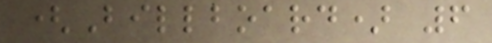(Billboard) 6
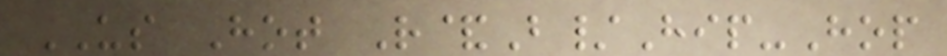US Hot R&B/Hip-Hop
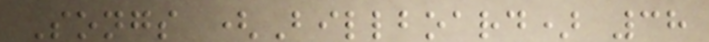Songs (Billboard) 38
